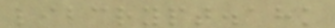libcrypt.ahk
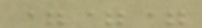===
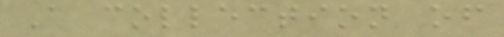A collection of
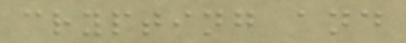crypting and
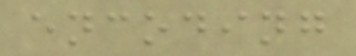encoding
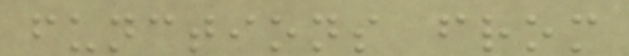functions from
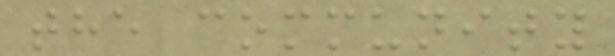the community
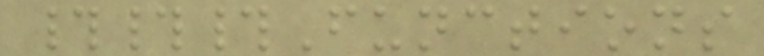###Functions
